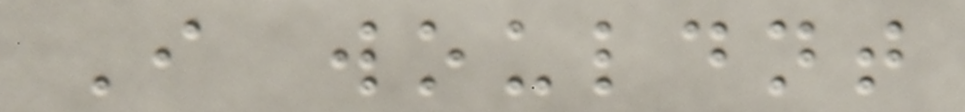I wouldnt
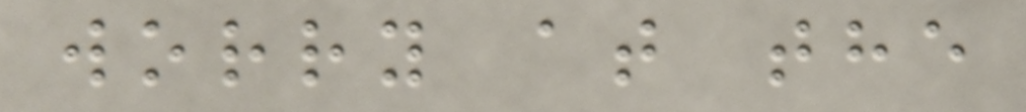worry at the
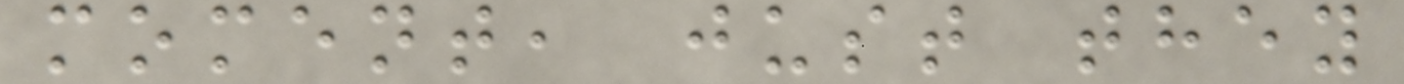moment, just they
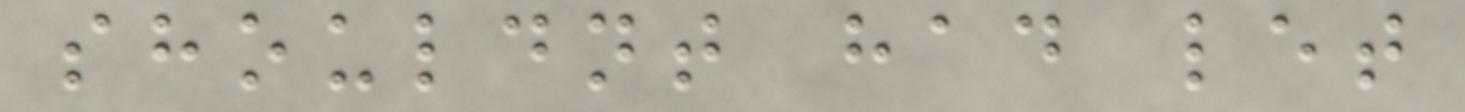shouldnt had let
